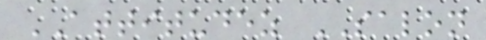ATTITUDEZ SALON
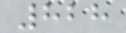828
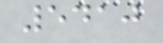5410
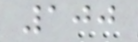100
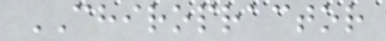CHIROPRACTOR
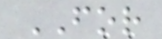FOR
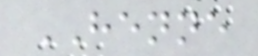HENNE
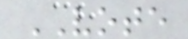VOTE
